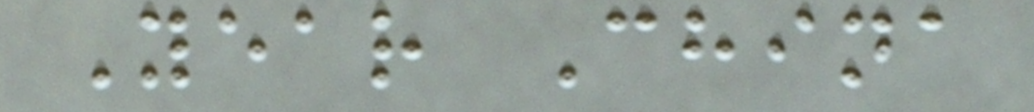Year China
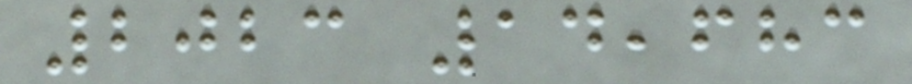2023 14,683
